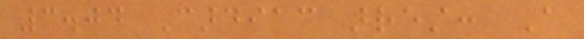3.04 Cardiac arrest: A
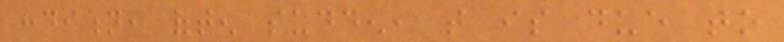condition, often sudden, that is due to
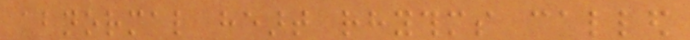abnormal heart rhythms called
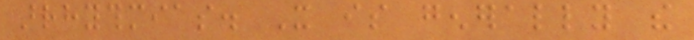arrhythmias. It is generally the
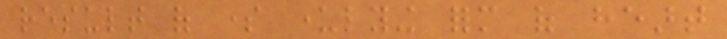result of some underlying form of heart
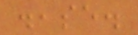disease.
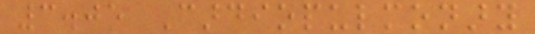3.05 Cardiopulmonary
